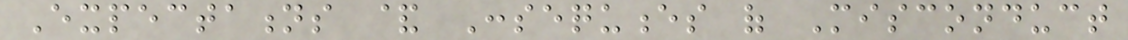Expectations & Consequences of Misconduct
